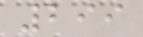299
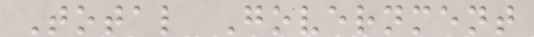Total Government
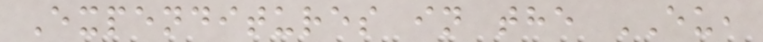Expenditures in the EU,
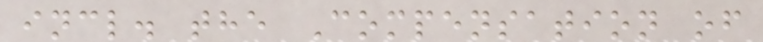incl. the Compensation of
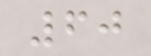60
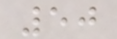50
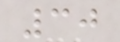30
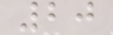20
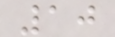10
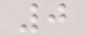0
